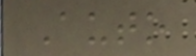Auto
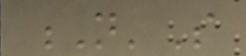N'S
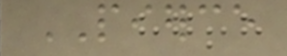PIERCE
